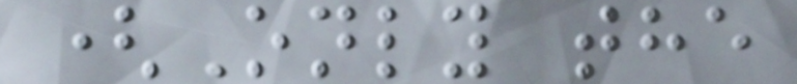(Only the
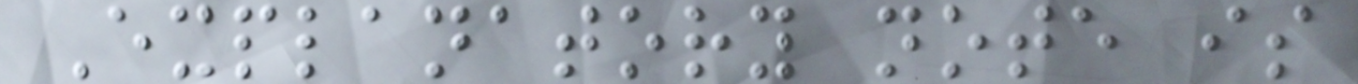Explanatory note is
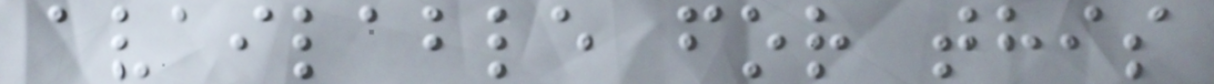available for this
